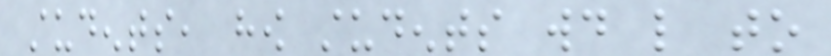students, how students would like to
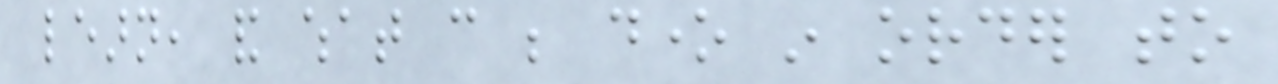learn, and what can be done in order to
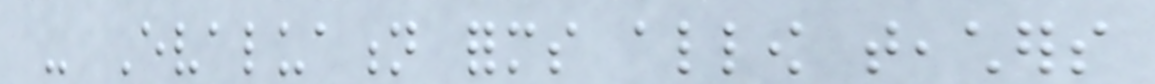- Evaluation forms allow teachers
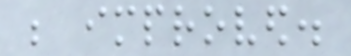be improved.
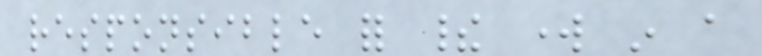responsible for their work in a
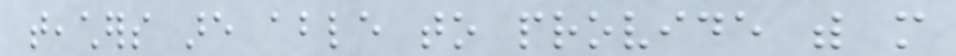teachers are able to provide with more
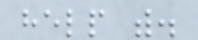help with.
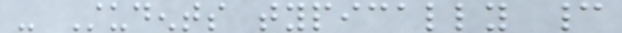- Students typically cannot
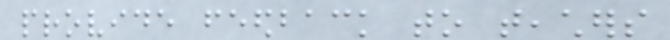provide feedback to teachers
